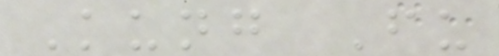Kung Fu
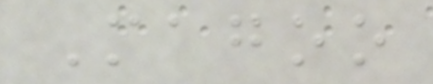Magoo
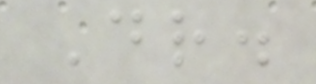Dr.
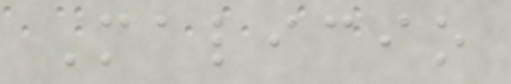Malicio
